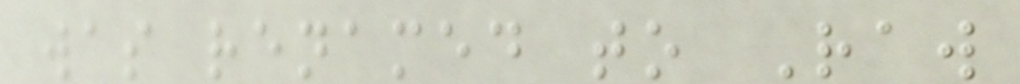was renamed to Raw
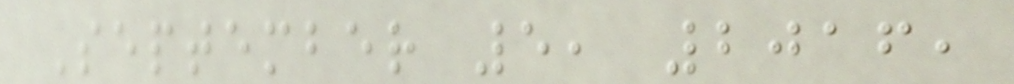September 5, 2016,
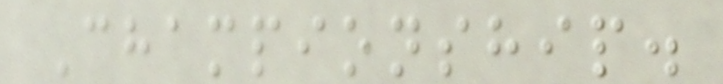Championship.
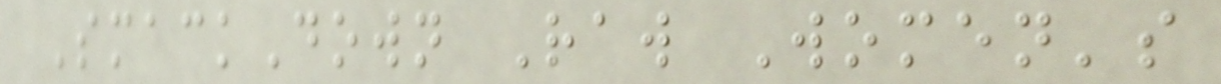SmackDown Raw Women's
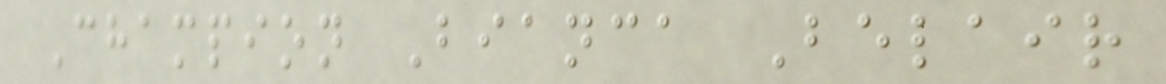Champion Bianca Belair
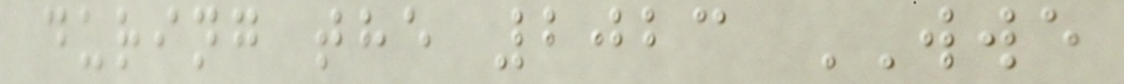during the 2023 WWE
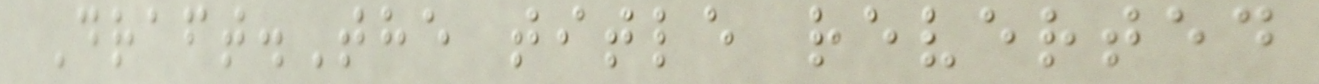Draft.The title reverted
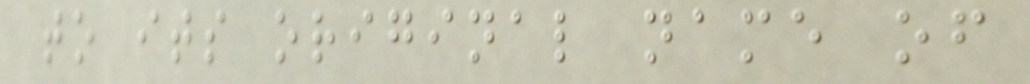to its original name of
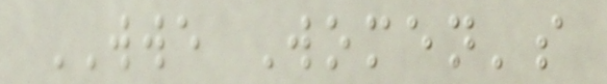WWE Women's
